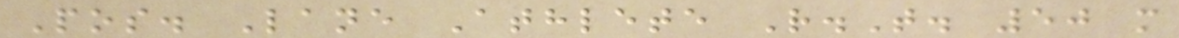Pos. Lane Athlete R.T. 50 m
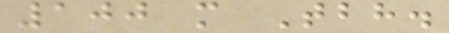100 m Tbh.
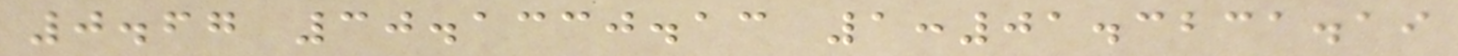0.67 30.1330.13 1:01.3231.19
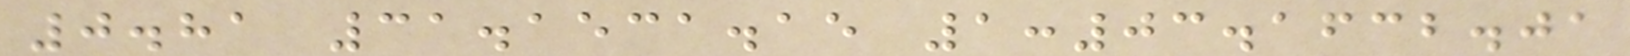0.81 31.1531.15 1:03.1632.01
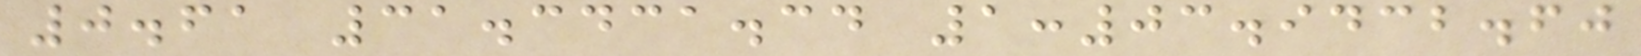0.61 31.3431.34 1:03.9432.60
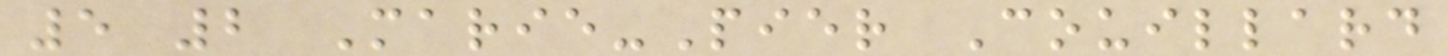5 2 Marie-Pier Couillard
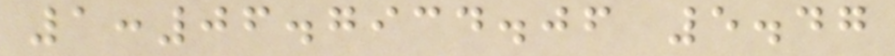1:06.7934.06 5.47
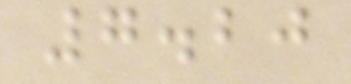7.20
